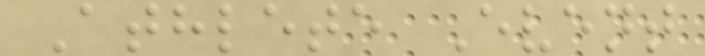Athlete Event
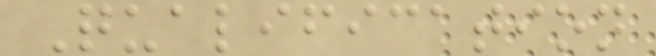Qualification
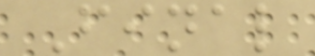Final
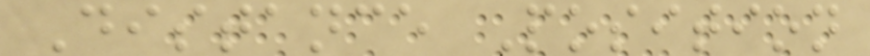Distance Position
